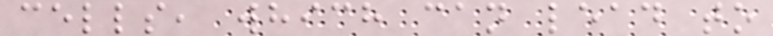cells, which can lead to
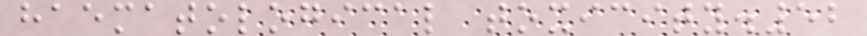haematological toxicity.52
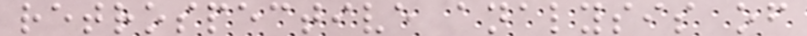retrospective analysis of
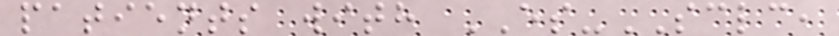patients with ES-SCLC,
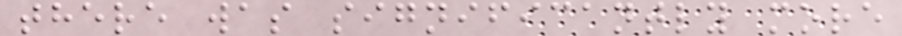there was significantly more
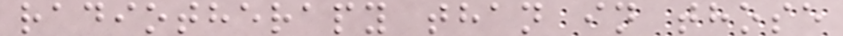radiotherapy than in those
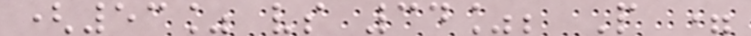(53% vs 34%; P =
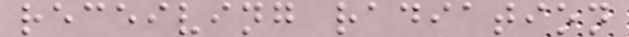receiving radiation
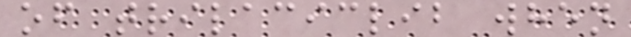of trilaciclib when
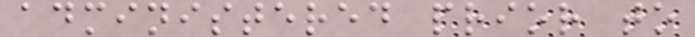administered prior to
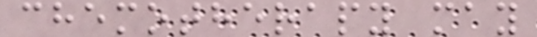chemotherapy may
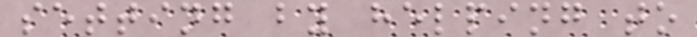setting by helping to
